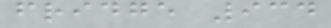fridge 934
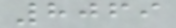8069
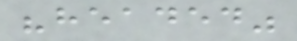"headed"
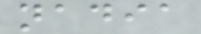nadia
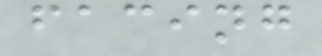facing
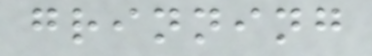grinning
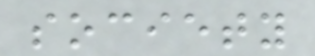society
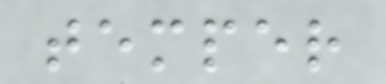temper
